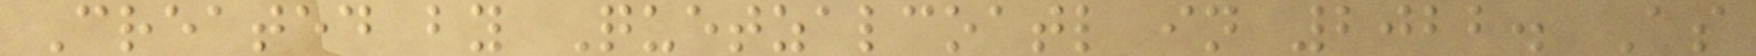Created by Quetzalcoatl in 2022. As
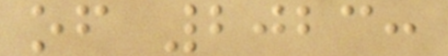of 2023:
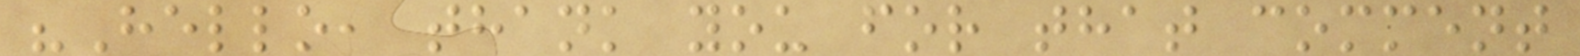"Hello, thank you for that comment
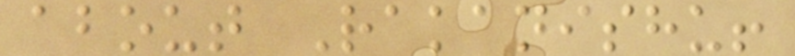about Rakanishu!
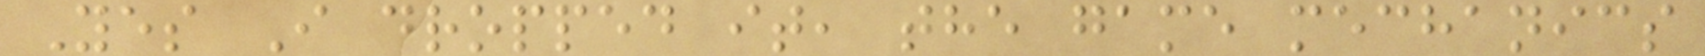Yes I dropped it, the game mechanics
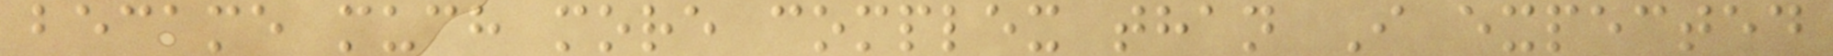became much more complex than I expected
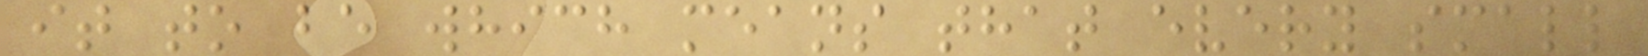it to be which means that every small
